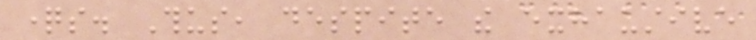questions. Thus, despite the exhaustive
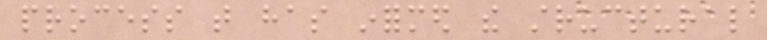process that has informed the structural
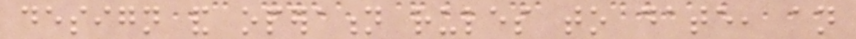design and operation rules to date, an
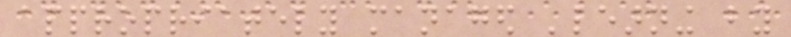appropriately managed 'learning by
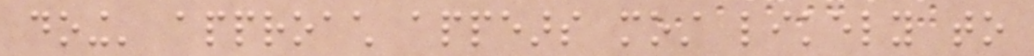doing' approach appears most likely to
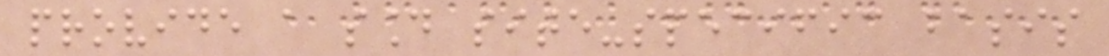provide a sound site-specific basis
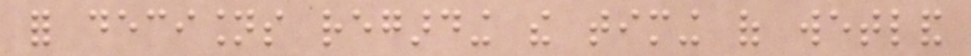for decisions regarding the timing of wetland
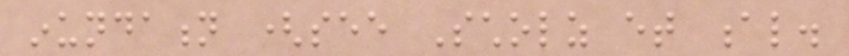inundation (see Scholz et al.
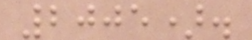2005).
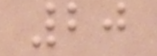20
